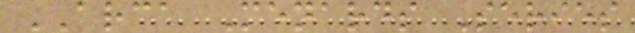ARCA Menards Series
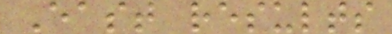East results
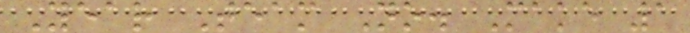Year Team No. Make 1
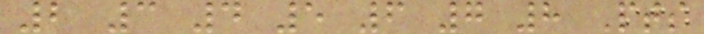2 3 4 5 6 7 8 Pts
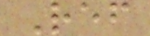Ref
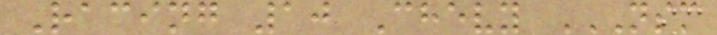Racing 10 Chevy NSM
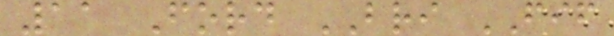11 Ford BRI FIF
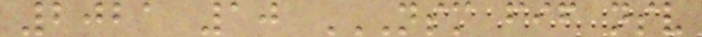2021 10 NSM FIF NSV
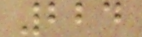224
